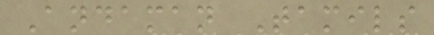Andaman Tamils
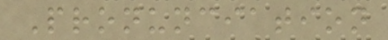Pronunciation
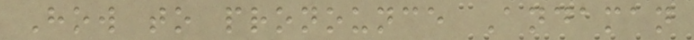How to pronounce Andaman
